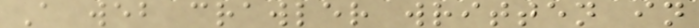A web crawler written in
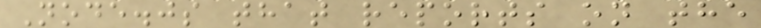Node.js that reports on the
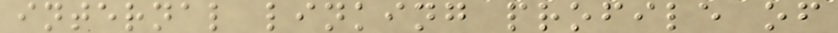internal linking profile of
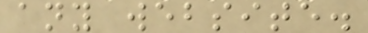any website.
